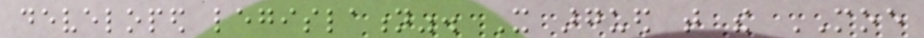developed legislation". It argued that the MOE
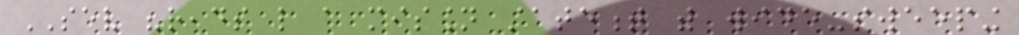SEV "reads like a mission statement with wide-sweeping
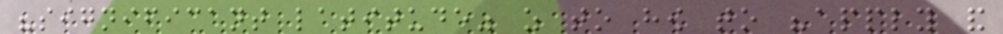"significant latitude" as to how to "apply and
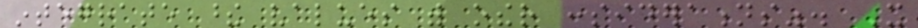integrate these values with other considerations". It
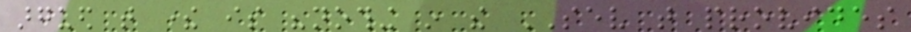argued that there is "nothing in the SEV that provides
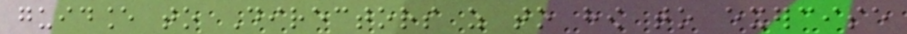guidance to Directors as to how to exercise
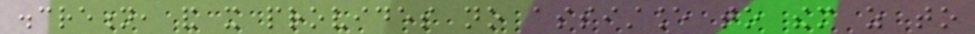discretion, and it provides no assistance to them as to
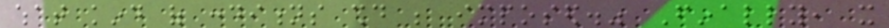what kind of conditions should be imposed." Finally, it
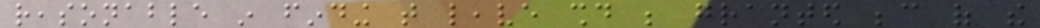reasonable in finding that leave should be granted because of the
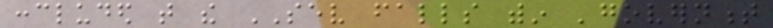concluded that the SEV falls within 'government
